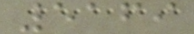5169
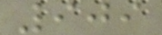909
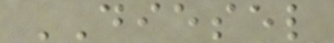DIESEL
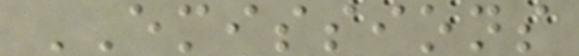EMISSIONS
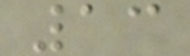13
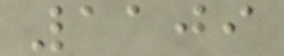1109
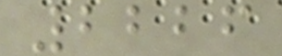2226
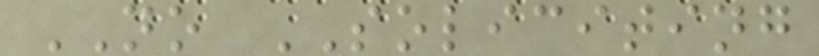NO SOLICITING
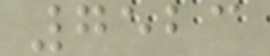7523
